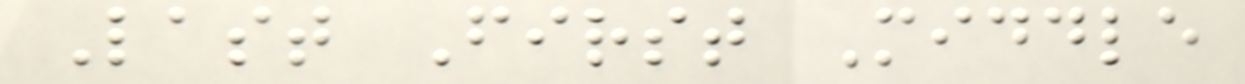Last First Middle
